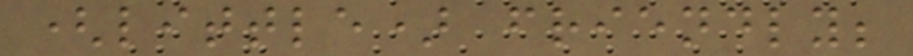(little) friendly;
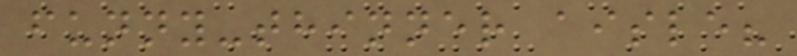funny-thinner aisle?
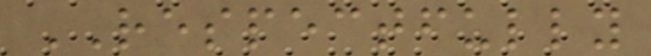RESPECTFULLY
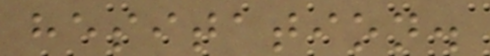hesitation.
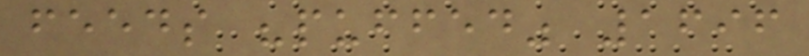feeds "puffed" 1696
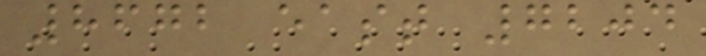8672 east 7204
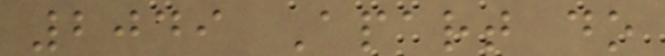2049 Apart do
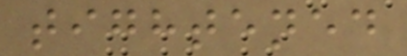tightened
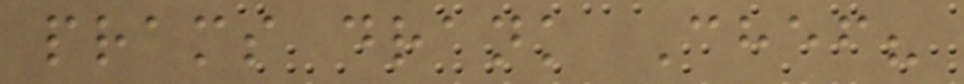prams drank Chef?
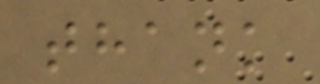thank
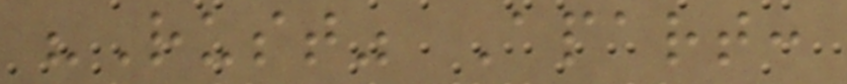"Rust" Apart:
